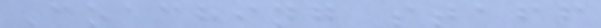Coaching staff
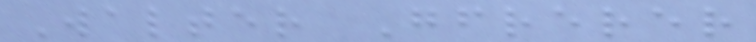Walter Gfrerer
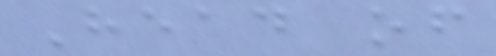Head of
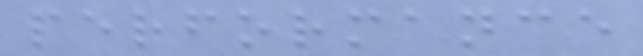performance
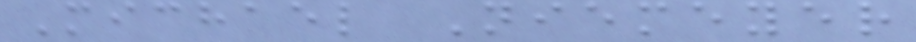Michael Niemeyer
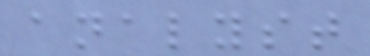analyst
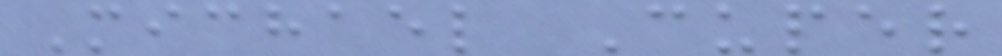Michael Cuper
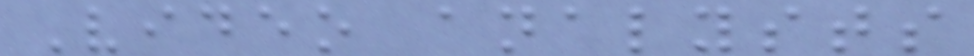Video analysts
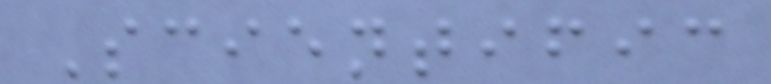Scientific
